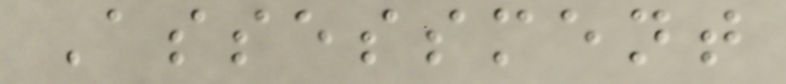Assessment
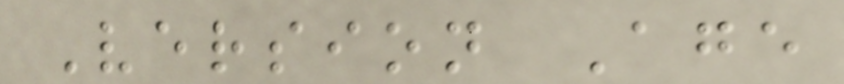Version Age
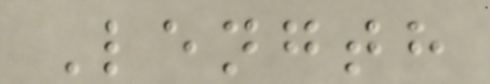Length
